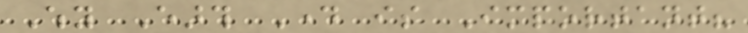Why Earth Day is Important?
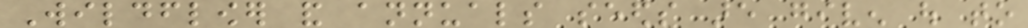Wildflower and annuals seeds are given out to
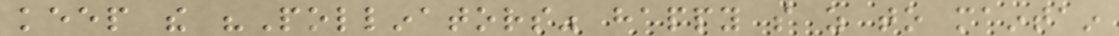keep the "Pollinators" happy so as to maintain
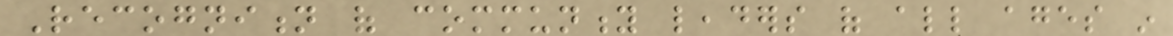Recognition of community leaders of all ages in
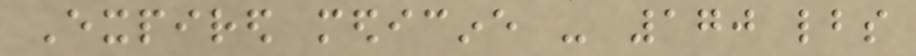Expired medicine - 170 lbs
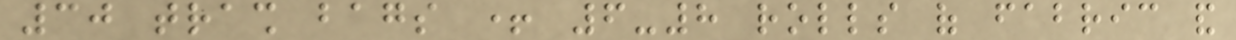30 trash bags + 6-8 rolls of fabric and
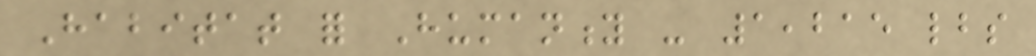Habitat for Humanity - 1,215 lbs
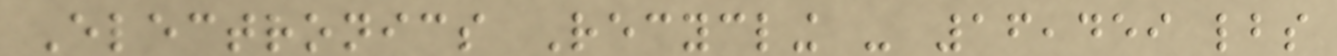Electronics Recycling - 16,459 lbs
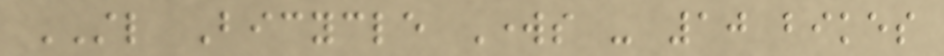STL Bicycle Works - 10 bikes
